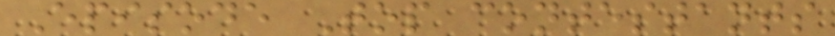Episode Top contestants
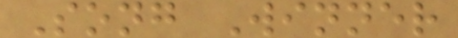Song Winner
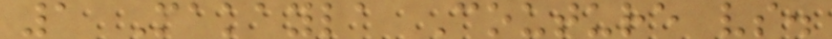1 Makayla Couture vs.
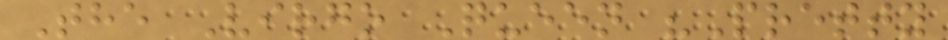The Virgo Queen "Pretty
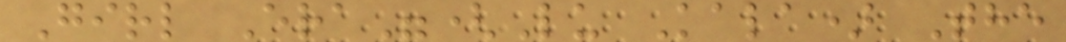Girl Era"(Lu Kala) The
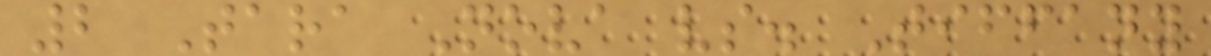2 Tara Nova vs. Tiffany
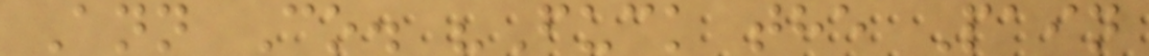Ann Co. "Fuck the Pain
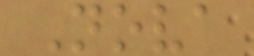Nova
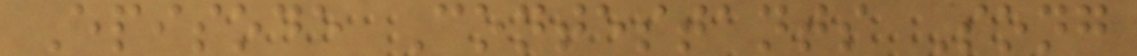Episode Contestants Song
